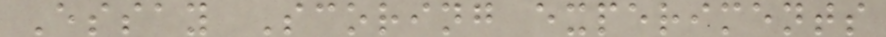Essay Scoring experiments
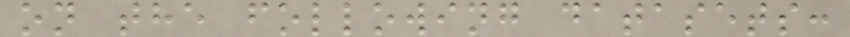on the following datasets:
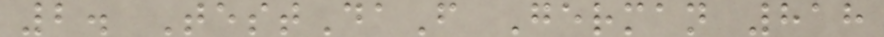2. TestDaF German 818
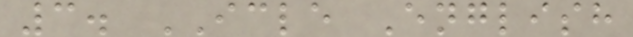3. ICLE English
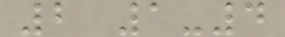2 1-4
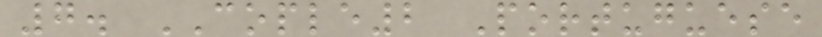7. COPLE2 Portuguese
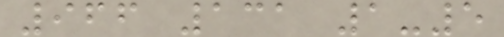966 131 1-5
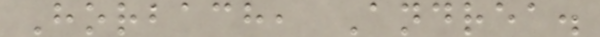Horbach, Andrea.
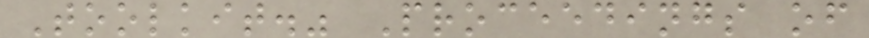Toolkit." Proceedings of
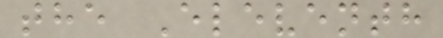the Eleventh
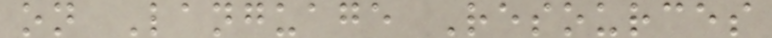on Language Resources
